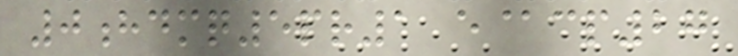0hdmq5pr1 e@cp27
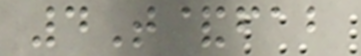4T&fab
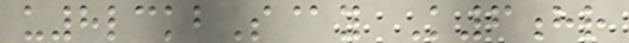u8lckbS@y K6hr
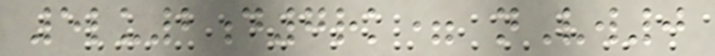5lu2d7rk= nVw0
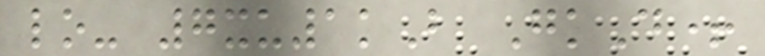lo- 7xu1kB GkD+
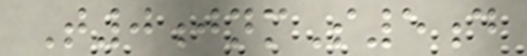T0jnmS5d
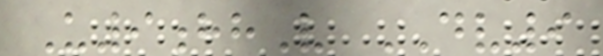U9hhV DV9
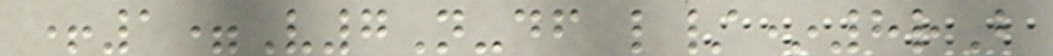+1=V7N-df l/*8rB
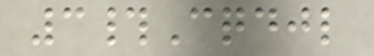3#Cqdjl
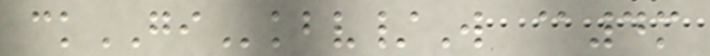ckGIkbv/W @4m
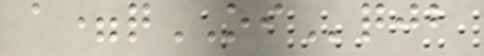a=qOIqjb
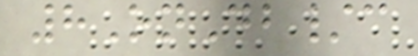8OnDb/c
